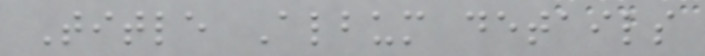Title Album details
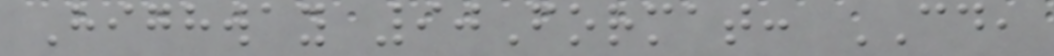Highway 90Format: CD,
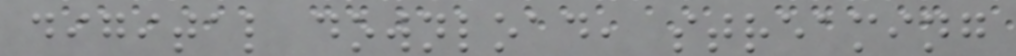digital download, streaming
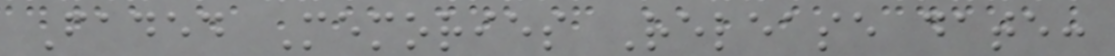Faded Memories Release date:
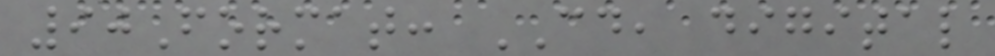90Format: CD, digital
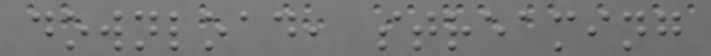download, streaming
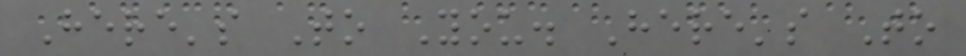Here's To You. Here's To
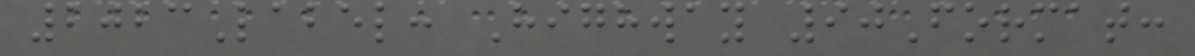2023Label: Highway 90Format:
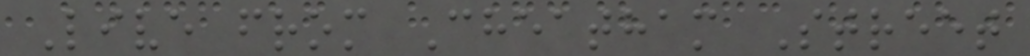Live from Cheatham Street
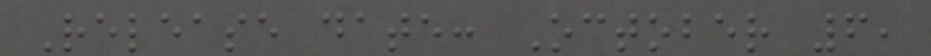Release date: October 6,
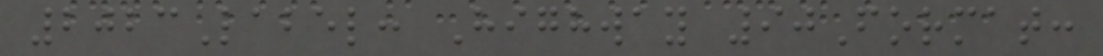2023Label: Highway 90Format:
